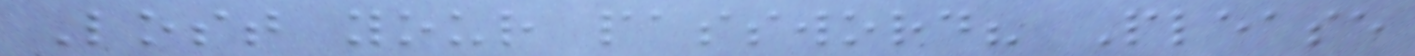Lost your password? Please
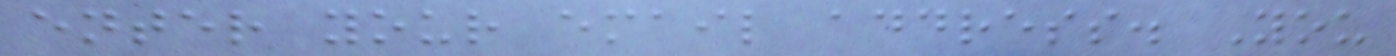enter your email address. You
